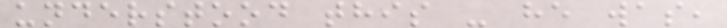understood this - he was,
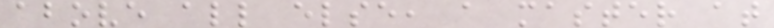above all else, a master at
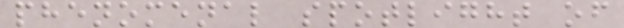phenomenal spotlight of
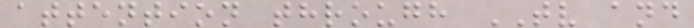attention through TV and
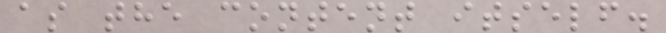as the content itself.
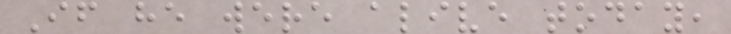If he were alive today,
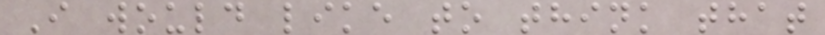I would like to think that
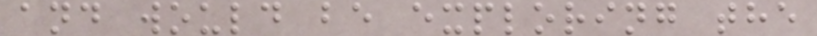and would be exploring the
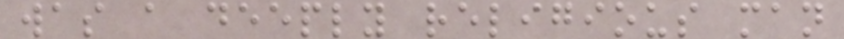was a deeply religious man
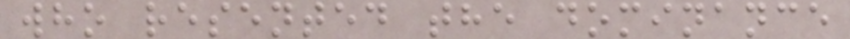who resented the dominance
